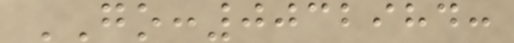GO:0032984:
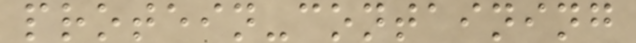protein-containing
